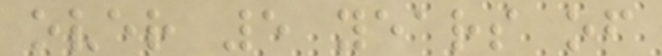over 5 years of
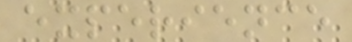experience
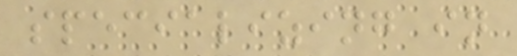specializing in
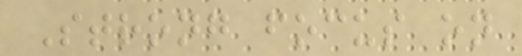Strong focus on
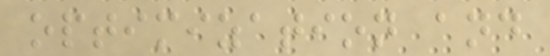optimization and
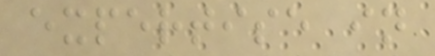expertise in
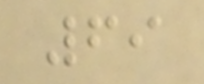69
